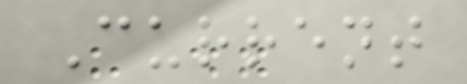Current
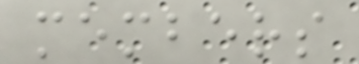members
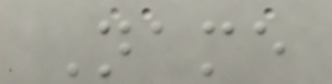Name
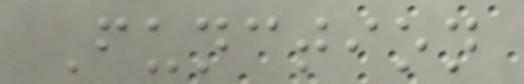Function
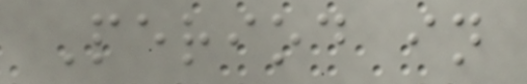Period in
